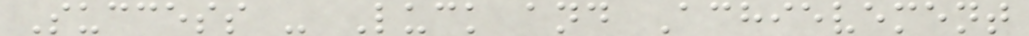Success - Luck and Achievement
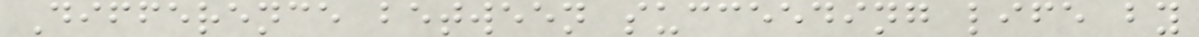Difference between succeeding life by
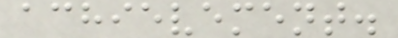achievement.
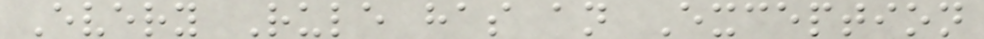Every Rule has an Exception
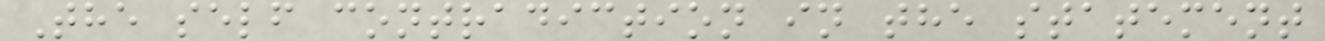The self contradiction in the statement
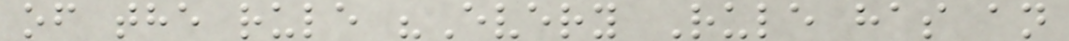of the rule "Every Rule has an
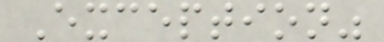Exception"
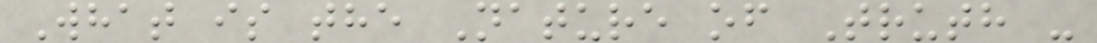What is the Nature of Truth -
